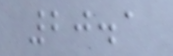20.1
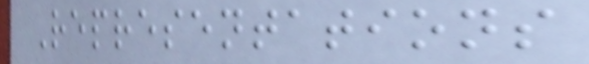Representations
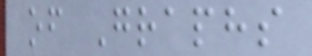of Graphs
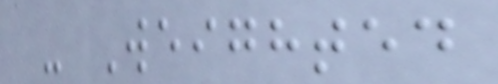- Weighted
